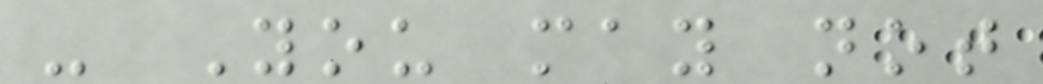- You may not
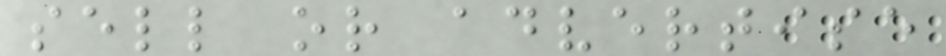sell or advertise
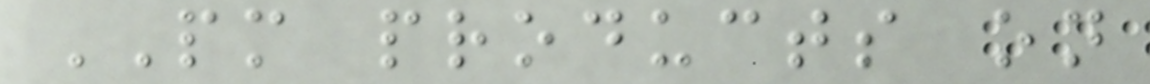PM products on
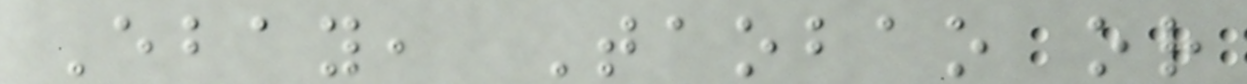Ebay, Taobao or
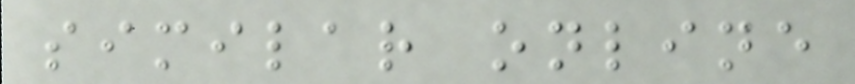similar online
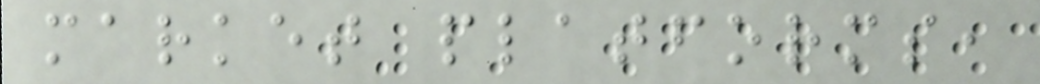market platforms,
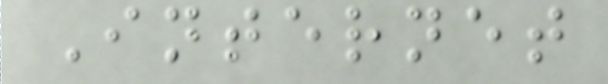Internet
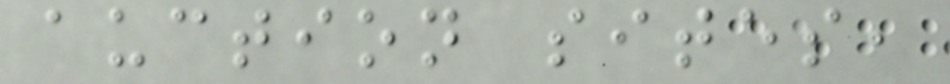auction sites,
